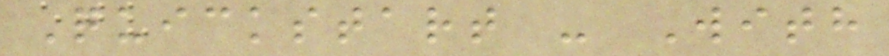Quickstart - With
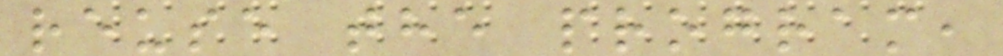reuse the program,
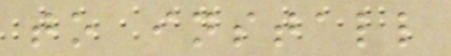to install
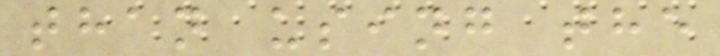than using the
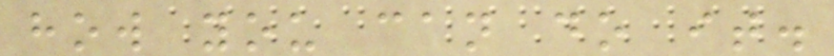how you can do it.
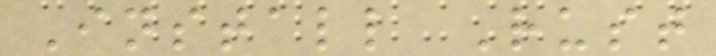Install Rust
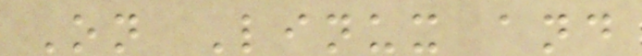On Linux and
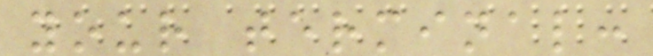your terminal:
